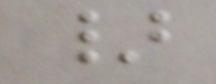}
